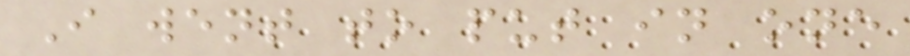I went to put in one
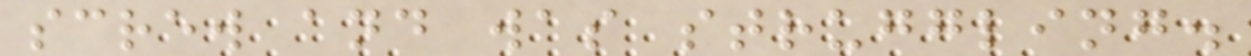screw and was struggling.
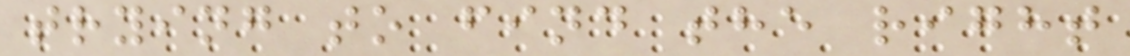trying to find the right
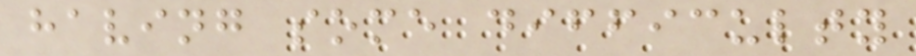having some difficulty
